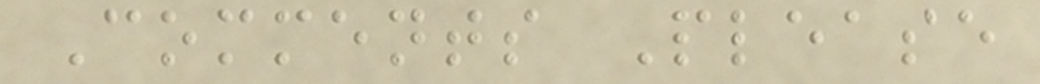Comments Please
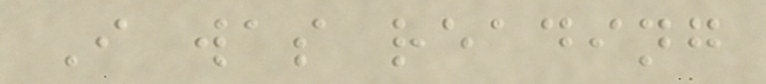I was reading
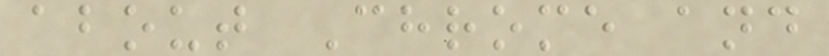about Chrome and
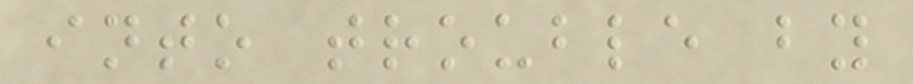into trouble by
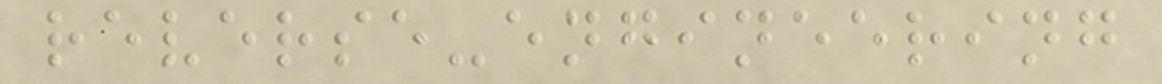reverse-engineering
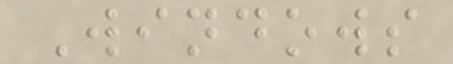Windows
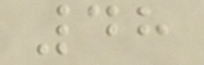48
